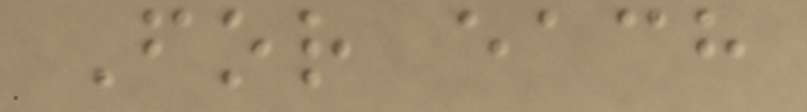For each
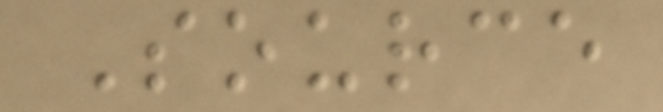Source
